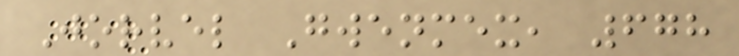Jorvel Gwenmex, 678
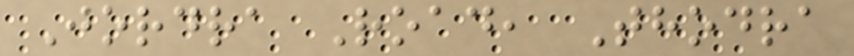Jordra Road, Thodra
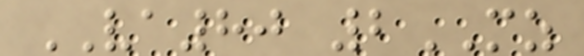VA80 2MZ
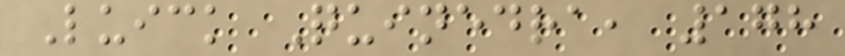Luick Quinedra, 178
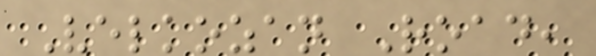Velkozan Road,
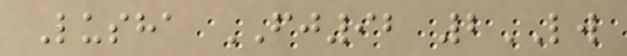Lusha FJ92 2LW
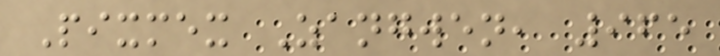Pixmex Zangwen, 965
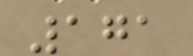171
